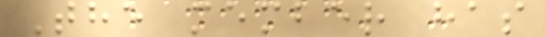The member has
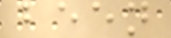been
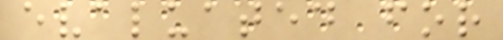evaluated for
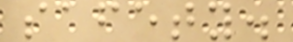safety.
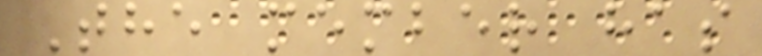The member has
